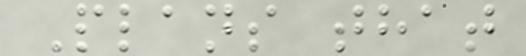Plans that
